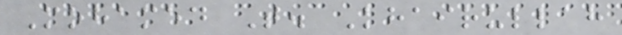Mohamed T. Khairullah
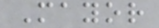Mayor
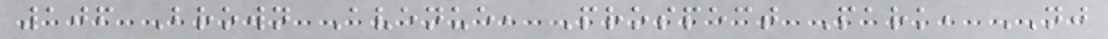106 Brown Avenue, Prospect Park, NJ
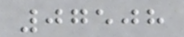07508
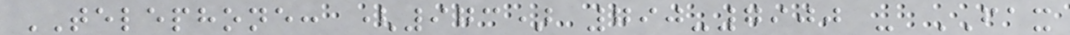TELEPHONE: (973) 790-7900 - FAX
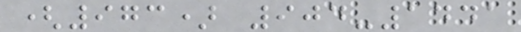(973) 904-1441
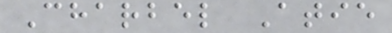Charbel Atie
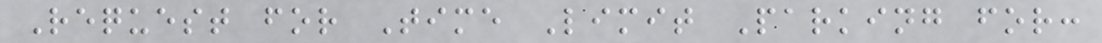Request for Time Limit Parking for:
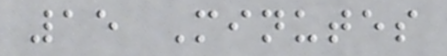15 Minutes
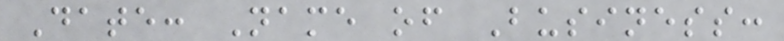Date: Name of Business:
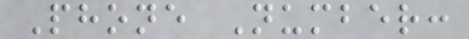Phone Number:
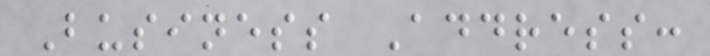Business Address:
